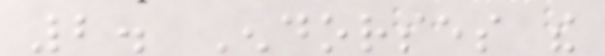2. Endorses the
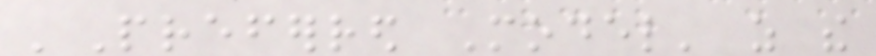'Preferred Model' as the
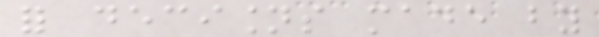for decisions made by
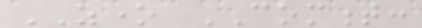ZONE COMMENT:
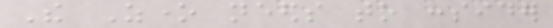The Zone needs to consider
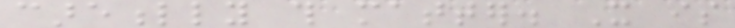carefully this matter. It is
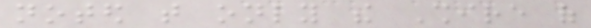noted that only the Shire of
